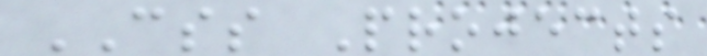CSS Projects
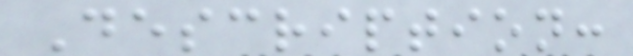Description:
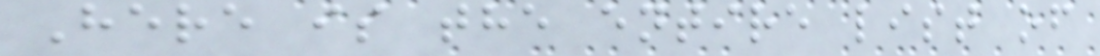Here is the entire list of
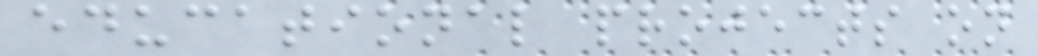educational projects on
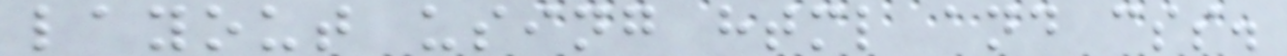layout using html and css.
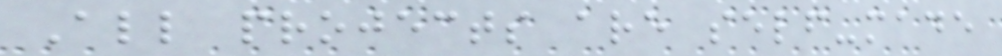All projects are self-made
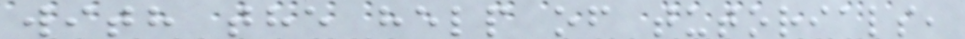with the help of tutorials,
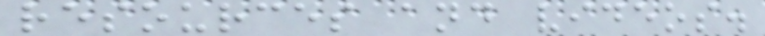resources and videos.
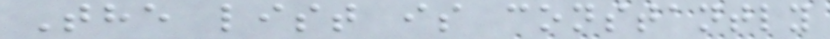The list is constantly
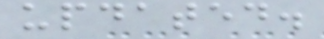updated.
